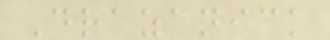Drazanick
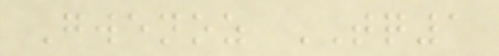Gwenoz TQ1
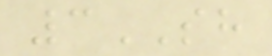3SH
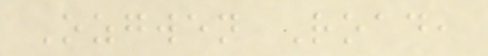Ozgwen Road,
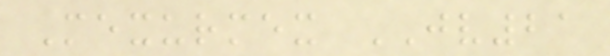Mexurmex JV21
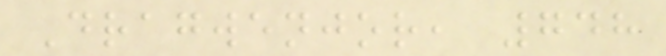Dragwenjor, 748
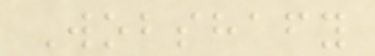Wobshafy
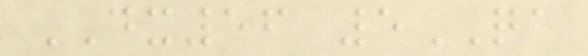DX56 5QA
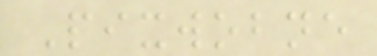Pixwobne
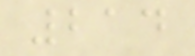214
